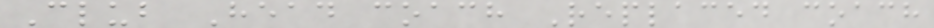Club Head coach Replaced coach
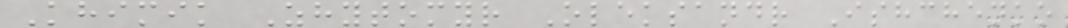Khimik Zhytomyr Oleksandr Ishchenko
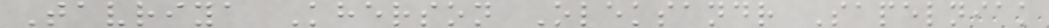Tavriya Kherson Oleksandr Sapelniak
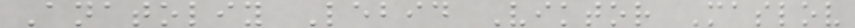Anatoliy Lebid Viktor Maslov
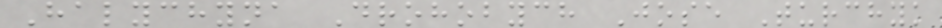Halychyna Drohobych Jose Turchyk
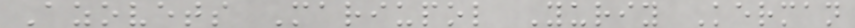Azovets Mariupol Yuriy Kerman
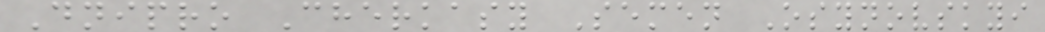Dnipro Cherkasy Semen Osynovskyi
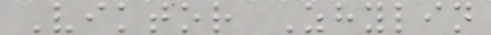Viktor Zhylin
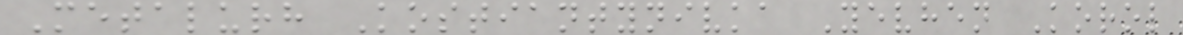Metalurh Kostiantynivka Yevhen Korol
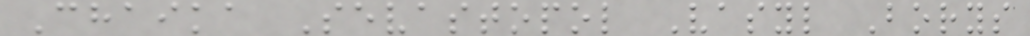Chaika Sevastopol Vasyl Borys
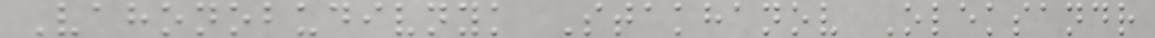Vahonobudivnyk Stakhanov Oleksandr
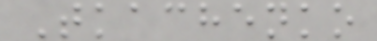Tkachenko
